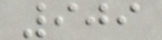909
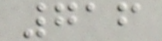716
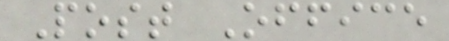Post Office
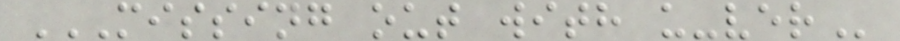MISSING OUT WITH U-VER
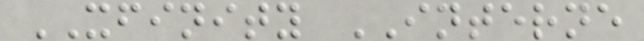XFINITY INTERNE
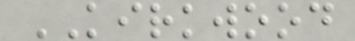KIRKWOOD
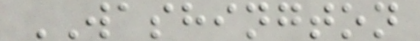WASHINGTON
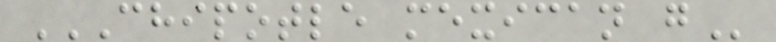CHIPOTLE MEXICAN G
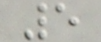5
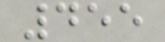455
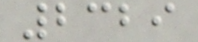2329
